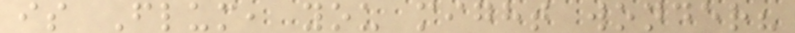is Flum, you might wonder?
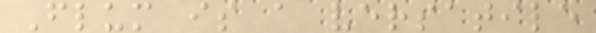Flum is a versatile
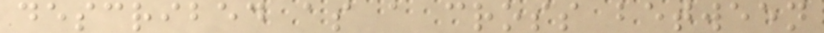described as a cross between
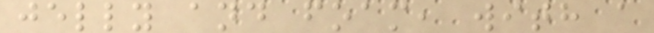jelly and foam, with a
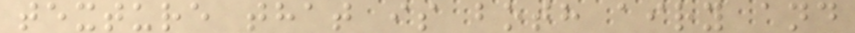texture that is both airy and
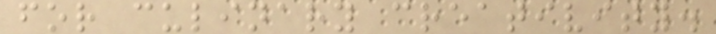for culinary creativity.
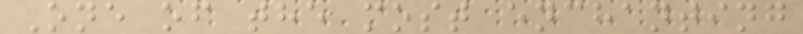One of the most enchanting
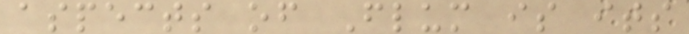aspects of Flum is its
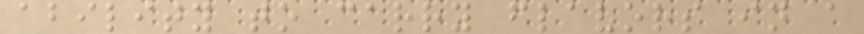ability to carry flavors in a
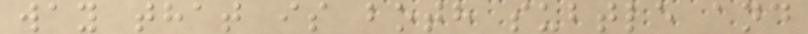way that is both subtle and
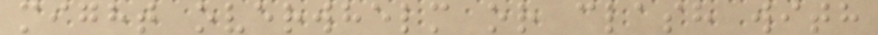might overwhelm or clash with
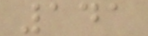141
